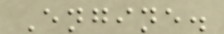Engine.
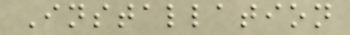Installation
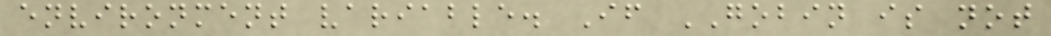environment variable. If GOBIN is not
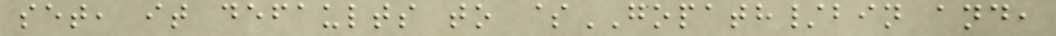set, it defaults to $GOPATH/bin and,
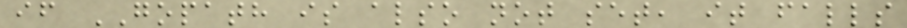if GOPATH is also not set, it falls
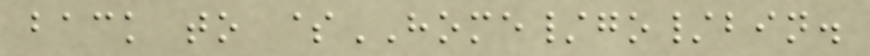back to $HOME/go/bin.
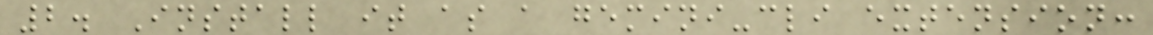2. Install it as a gemini-cli extension:
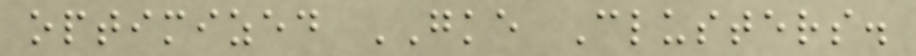optimized GKE Clusters.
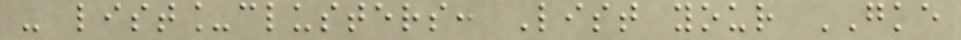- list_clusters: List your GKE
